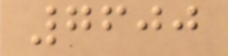7600
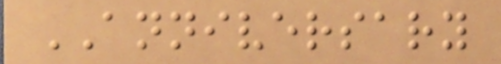ANNIVERSARY
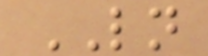LN
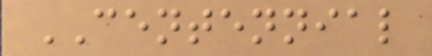CENTENNIAL
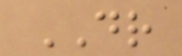DR
